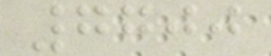7700
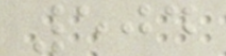504
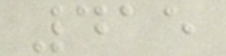415
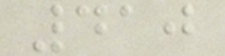410
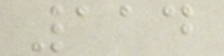114
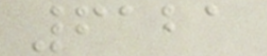6121
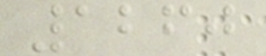1260
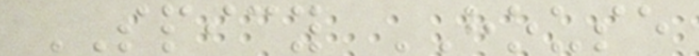SPICY HOUSE
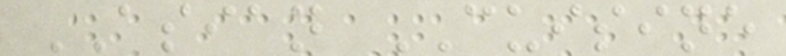ASIAN CUISINE
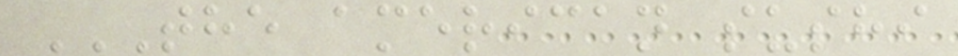THE AMERICAN SUSHI
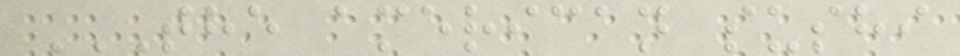THE AMERICAN SUSHI
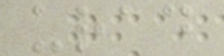urad
